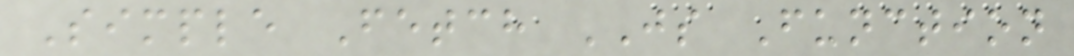Simple Fetch JS Function
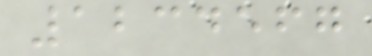1234567
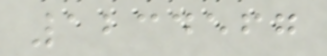1234567
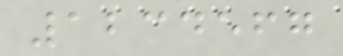1234567
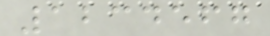1234567
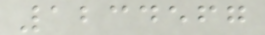1234567
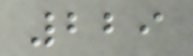229
